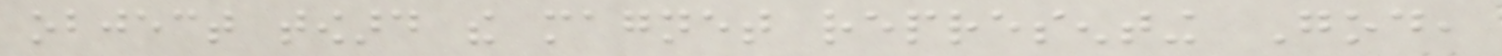object toward the magnet representing God,
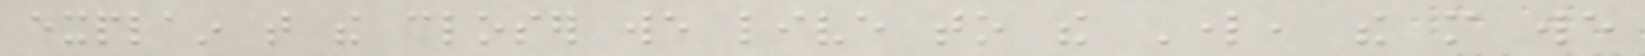explain that the closer we live to the Lord, the more we
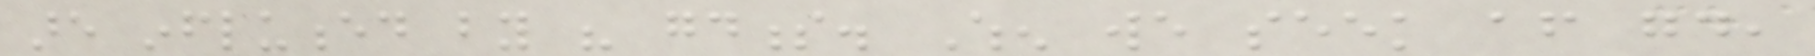are influenced by his goodness. When we seek after good,
